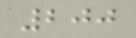200
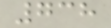738
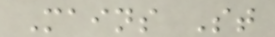Mains St
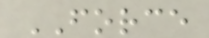FORCE
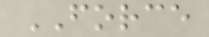FORCE
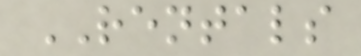RENTALS
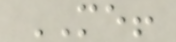ME!
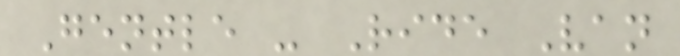Gentle - Ride Van
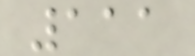111
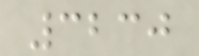3230
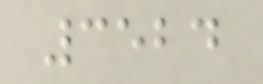3524
